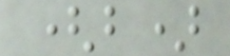(b)
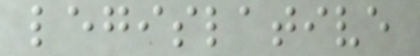legislative
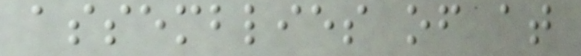assemblies of at
